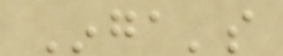Inga's
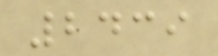2439
